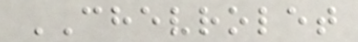CHEVROLET
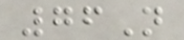76N
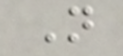N
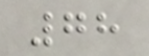78
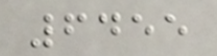6455
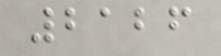2126
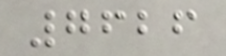7626
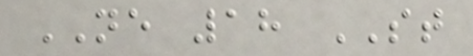NE 18 ST
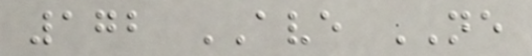172 AVE NE
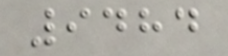9484
